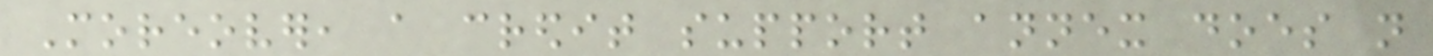Moreover, a credit support annex does not
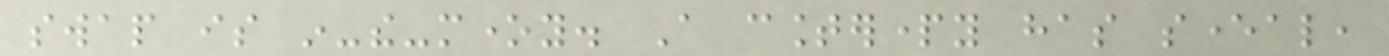swap is in-the-money. A counterparty has several,
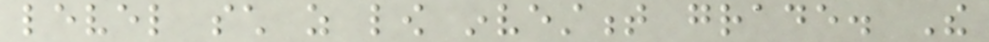level such as low investment grade. The
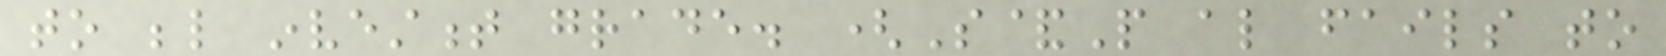to below investment grade. (S&P also fails to
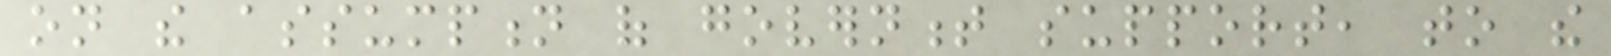on the assumption of government support, to the
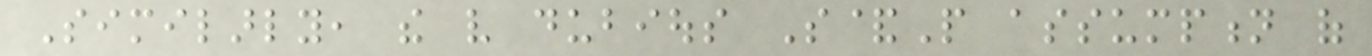Similarly, the very dubious S&P assumption of
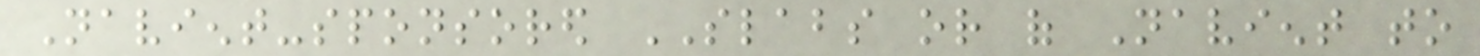Navient-sponsored SLABS or of Navient to
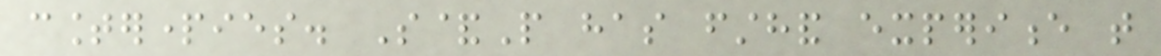counterparties. S&P has firsthand experience that
